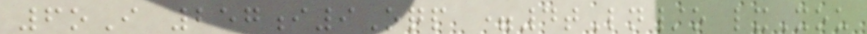6oI 257i9Oqp =4tLn/o lxXou
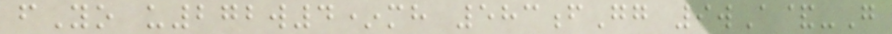fYo u272w4*mh 583fGg 9wA&-G
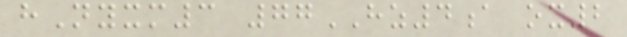hNyxm3 77HZ4a ox2
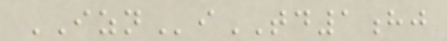IZNiTD1hj
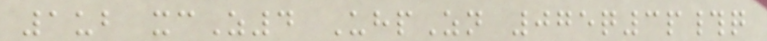1ub xcZ4 UhpZn 075q3p#q
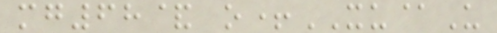mg68& o+XU@U
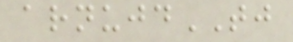arnujdTJ
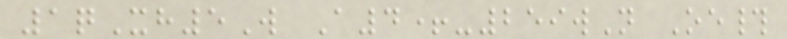1qXh5W A4+-259wN Oe#
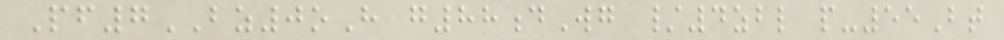Pf7BZ0oH g88dWg /4zbl p-55Bt
